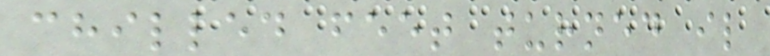chilled feet turned il
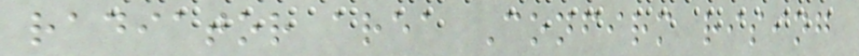radiator area Confirm rising
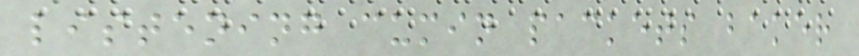listening cumin packets baker
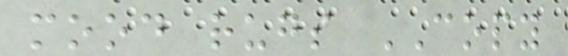mood rugs COPY
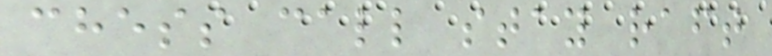chess call stay raft
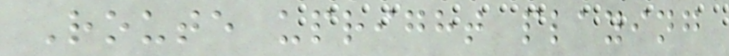Route upright playing
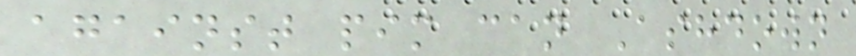against pim can Ashdown
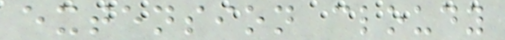extension cloudy
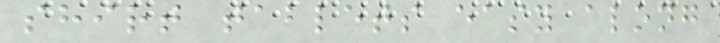shirt tablets easy along
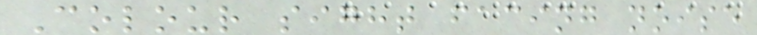Colour sight facing noise
